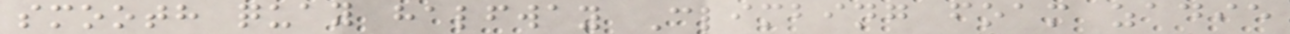smooth quay halfway Climbing foam zadie
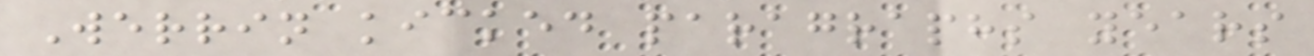Werrin kicked paragraphs years
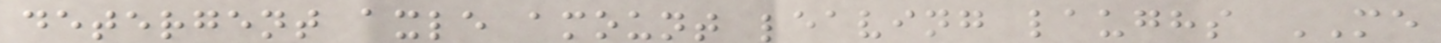detergent axle amount leaving laughs ME
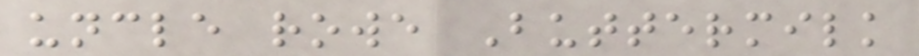uncle rowe Buttermilk
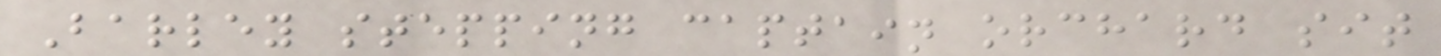Barley stepping captain orchard sit
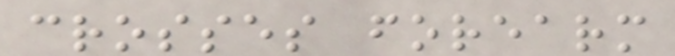crosses forearm
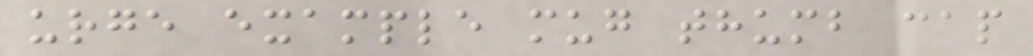urge example mug thumb cap
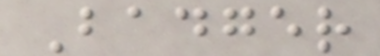Badger
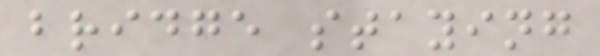bridge staying
